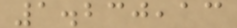1.230,13
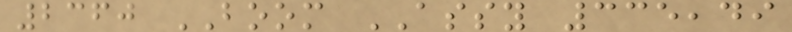2360 BOOM ASSY 335,49
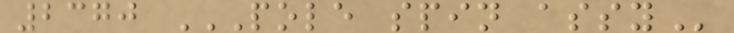2370 POLE SPIN ASSY
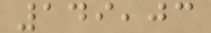149,03
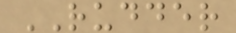RUDDER
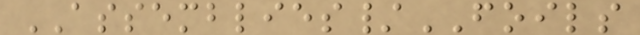ASSEMBLIES/FOILS
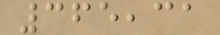365,31
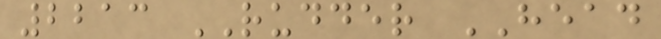2213 RUDDER HEAD
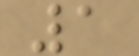1
